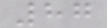87
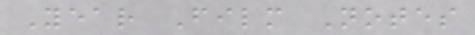Year Film Notes
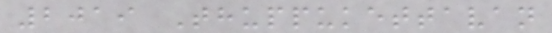2019 Thuppukettavan
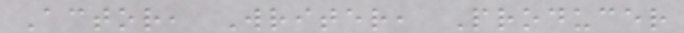Actor, Writer, Producer
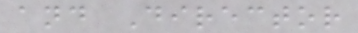and Director
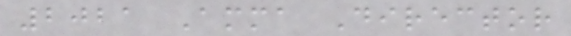2021 Amma Director
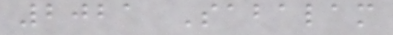2021 Sabalam
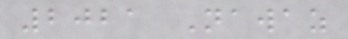2021 Nawaz
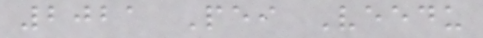2021 Pei Veedu
